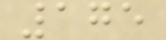175
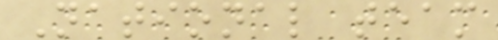National team
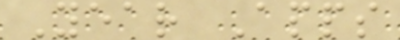Year Apps
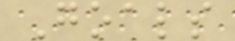Goals
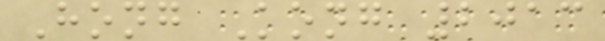Hong Kong 2013
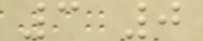3 0
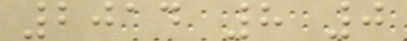2014 8 0
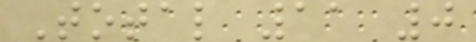Total 11 0
